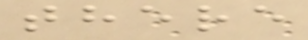there
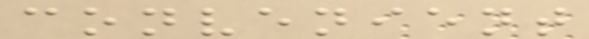convenient
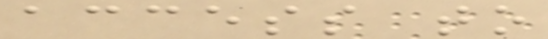access to
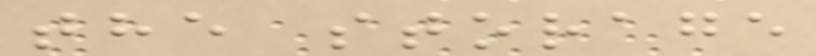the storage
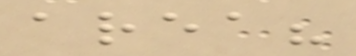area?
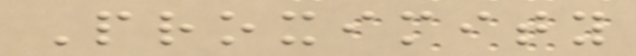Proximity
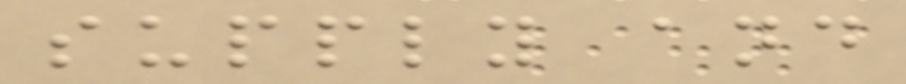supply and
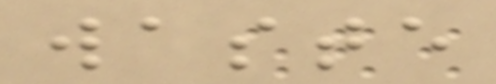waste
